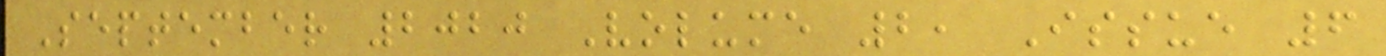September 2020 Volume 2, Issue 6
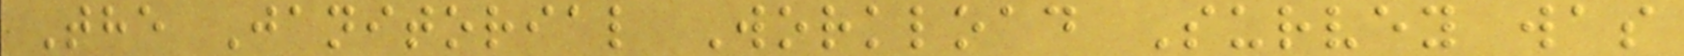The Janitorial Workload Survey was
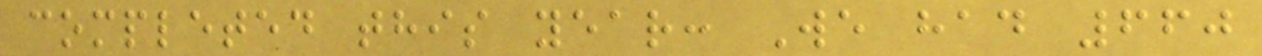completed this year: We had 660
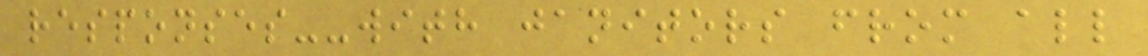responses--with janitors from all
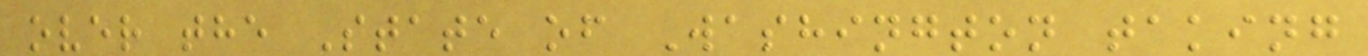over the State of Washington taking
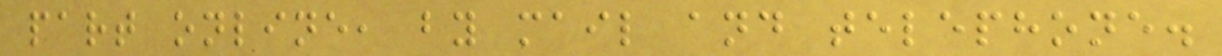part online, by mail and telephone.
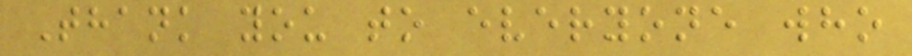Thank you to everyone who
